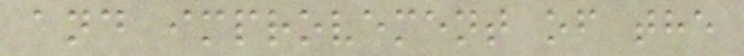and improvement of the
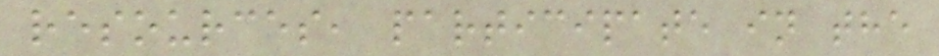resources, participate in the
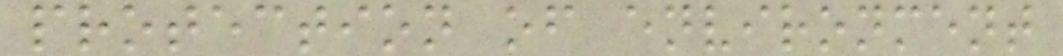protection of environment
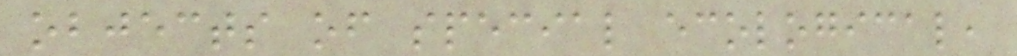objects of special ecological,
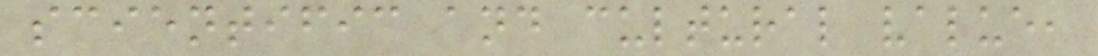scientific and cultural value,
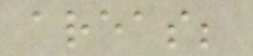areas;
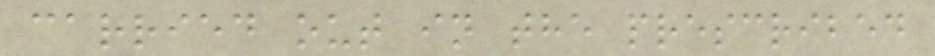carried out in the prescribed
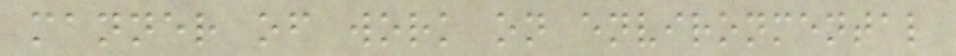manner of work on environmental
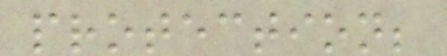protection;
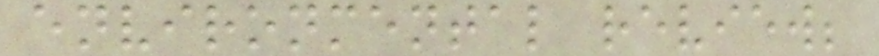environmental review;
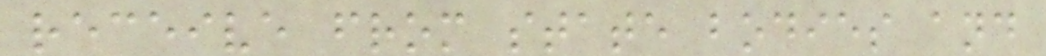receive from state bodies and
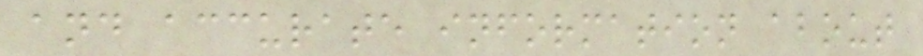and accurate information about
